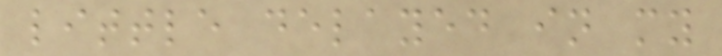little delayed in my
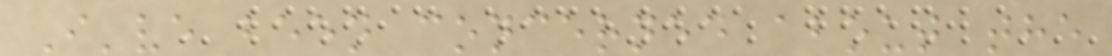I've been concerned about the
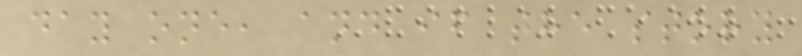day one, and if the story
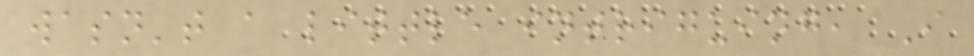wasn't a little intriguing, I
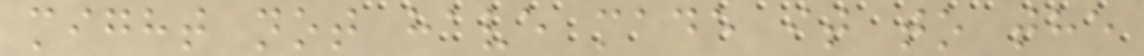might not have made it to the
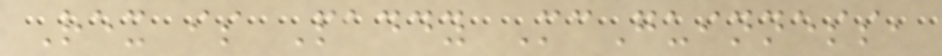Rex is Paddy McGuinness,
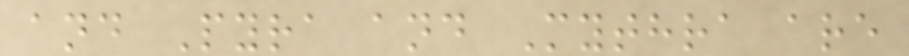and Pyra and Mythra are
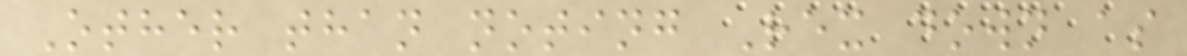Other than noting Rex down as
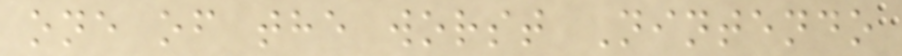one of the worst Nintendo
